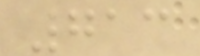713
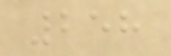258
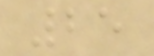25
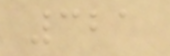321
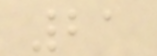21
